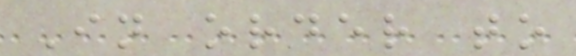In order to
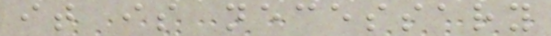it is necessary
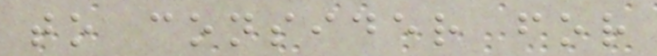to consider for
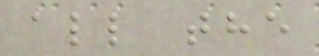all the
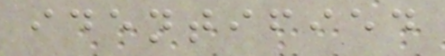identified
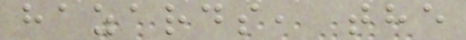hazards, the
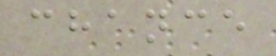chance
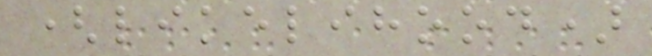(likelihood)
